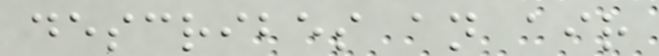describes an air
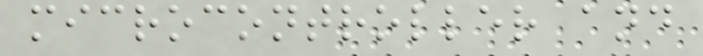microcontroller and
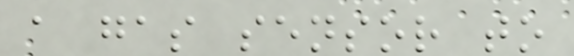a gas sensor to
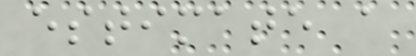estimate a
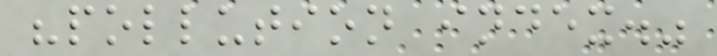"pollution index."
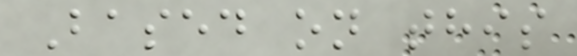Based on this
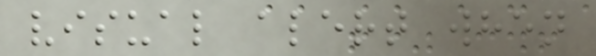visual alert when
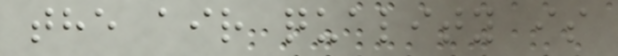the air quality is
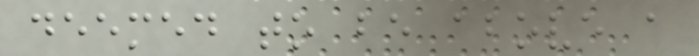deemed to be above a
